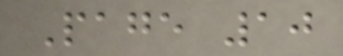Page 10
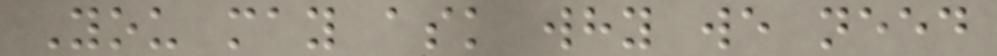You may ask why we need
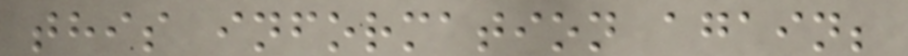this information again;
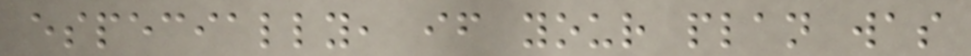especially, if your plan was
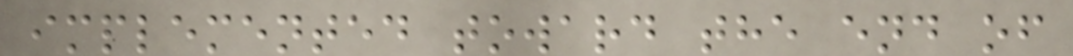implemented toward the end of
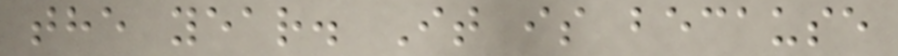the year. It is because
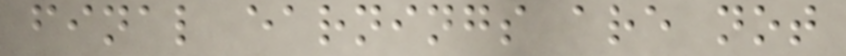final earnings are not
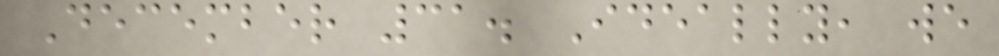December 31. Ideally, we
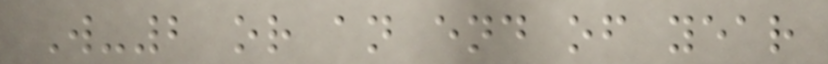W-2 or an end of year
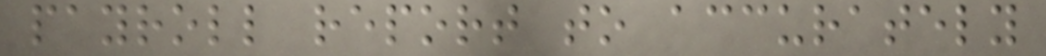payroll report to accurately
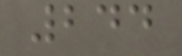244
